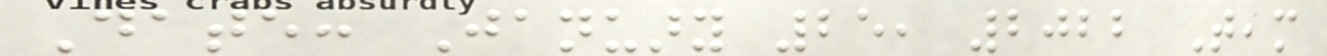Date: January 25, 2022 Team
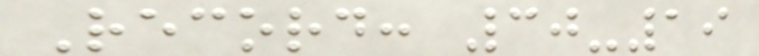Record: 30-19
